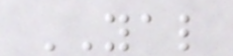YAL
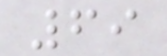69
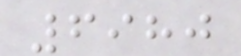6980
